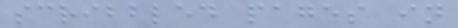scribbled pages in
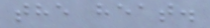the heat.
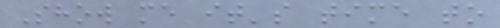Show me it's time to
